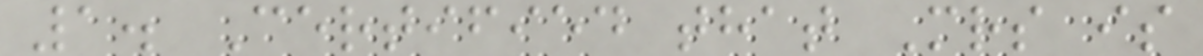1. Certified that Mrs is
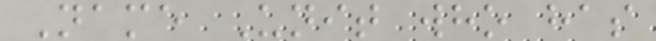Name Unit who has
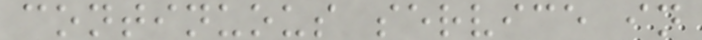continuous service in
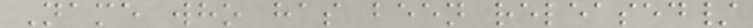Name who has been released/
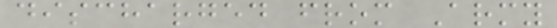discharged from Army
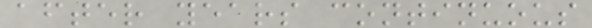after years continuous
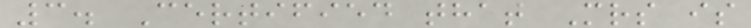3. Certified that Mrs is
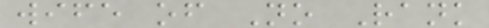wife of No Rank
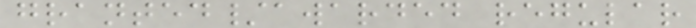granted/awarded regular
